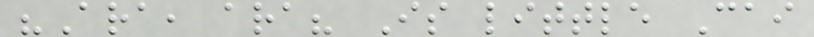"Ara, ara? Is little Cai
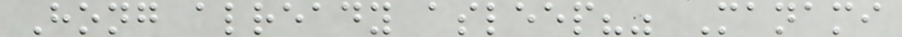Hong already asleep?" Manami
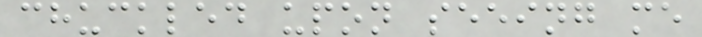chuckled upon seeing me
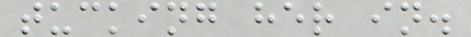tucking her in.
